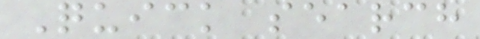Quick search
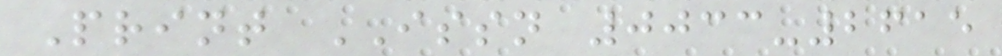Print ISSN 0033-2615
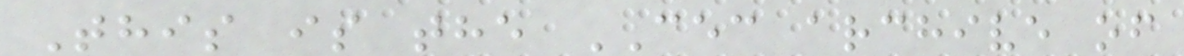This is the CEC archive of
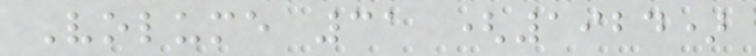Volume 31 (1924)
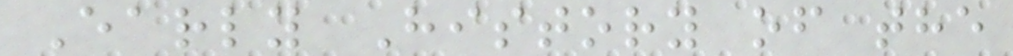Early History of the
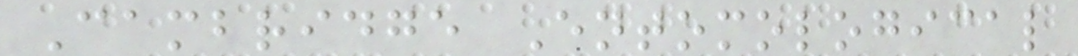Cambridge Entomological
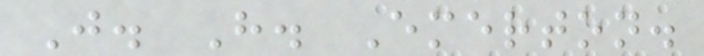J. H. Emerton.
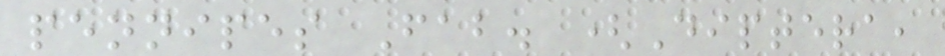pennipes Fab. (Diptera,
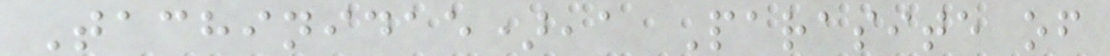Tachinidae),a Parasite of
